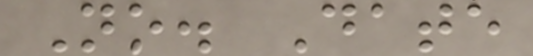No. Date
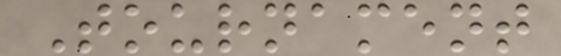Tournament
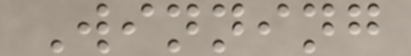Winning
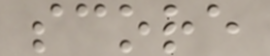score
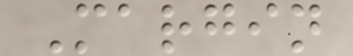Margin
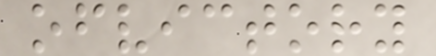ofvictory
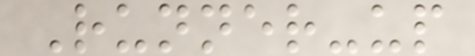Runner-up
